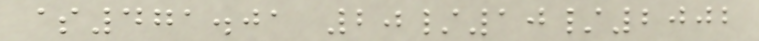$471.01 20/10/2002
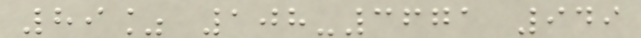89% 108-3671 949
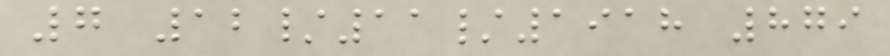7 12/11/1918 879
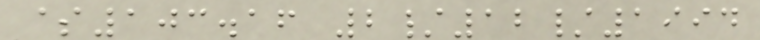$103.16 2/12/1994
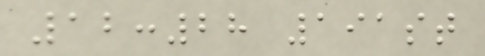12:28 191st
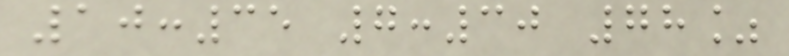10:35 7:30 78%
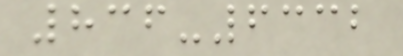836-6332
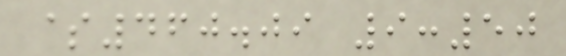$460.09 9:50
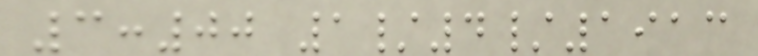3:00 1/4/1913
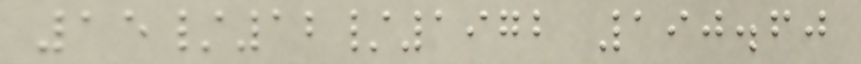15/12/1972 190.60
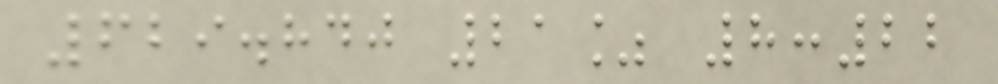629.840 21% 8:22
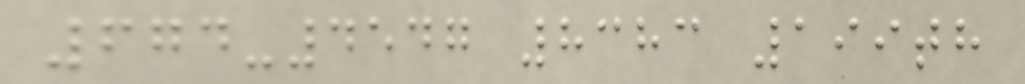674-4547 8383 199th
